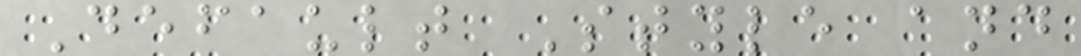Default Style and
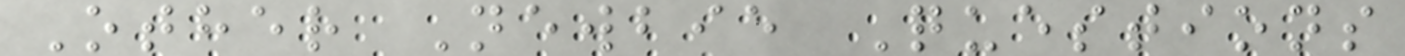Other Newbie Questions
